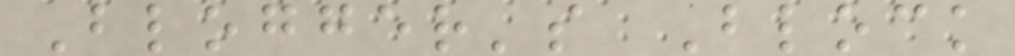Blogger's Block
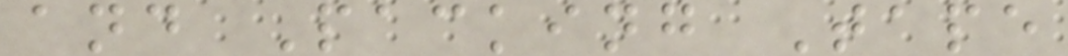and Packing Tape
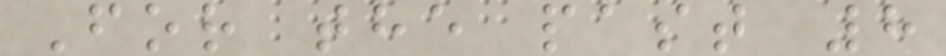For the past 8
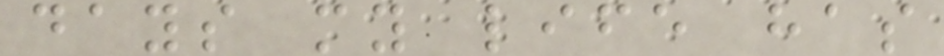days my life has
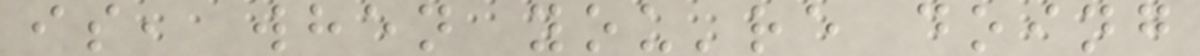is, when you're doing
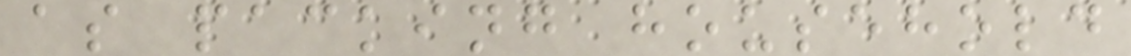as packing household
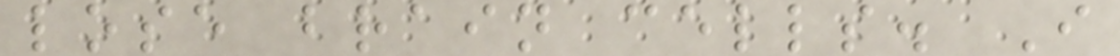lose brain cells. I
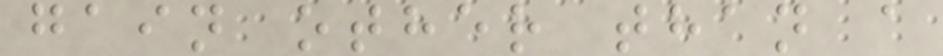gain other than a
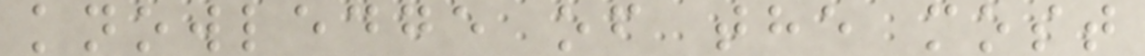knowledge of the most
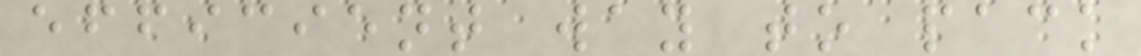efficient way to pack
